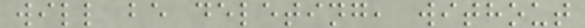will be deleting, without
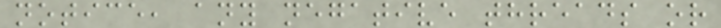notice, any negative threads or
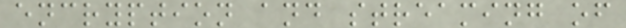encryption and streaming of
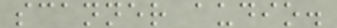scanner audio.
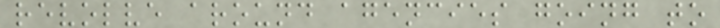revolve around agencies going to
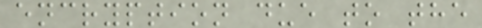encryption due to the
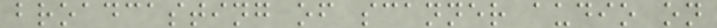broadcasting of scanner audio on
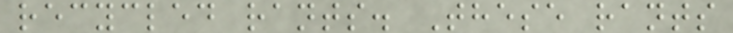recycled rants. These rants
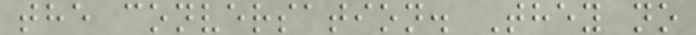the conversation. They no
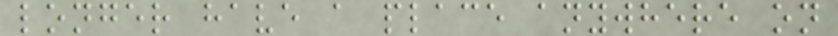longer have a place anywhere on
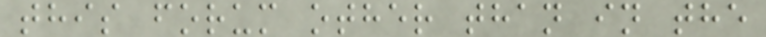this forum other than in the
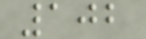102
